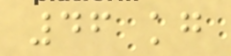46 kg
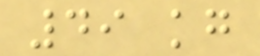49 kg
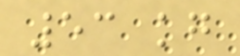53 kg
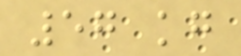57 kg
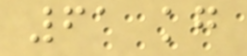61 kg
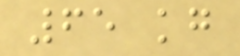65 kg
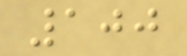100
